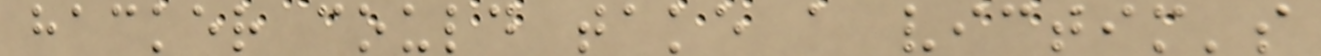hacker could take a victim's
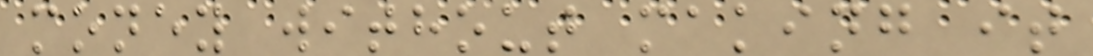money without making it
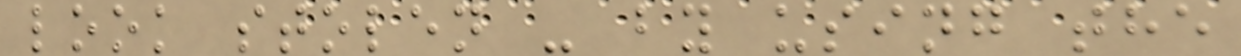look stolen - by using the
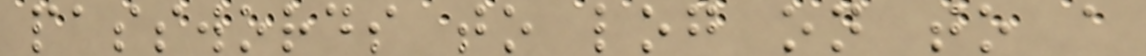passwords to log on to a
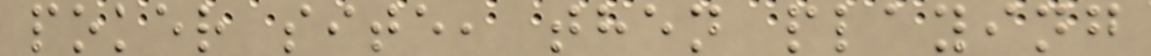poker site, then playing
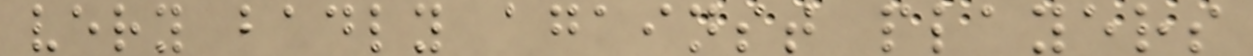very badly against players
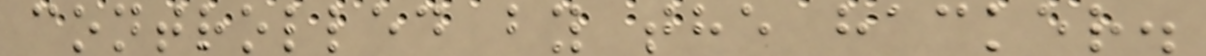controlled by the hacker.
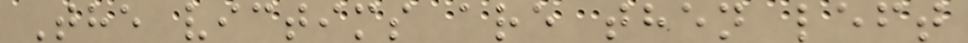The victims are then left
